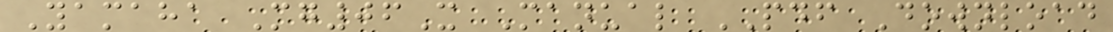Yamaha Mg06X Manual PDF Download
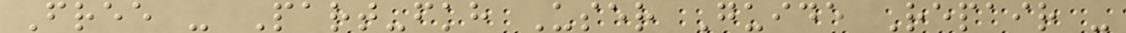Free - Part-fkh User Guide Repair -
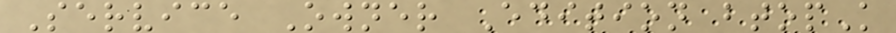Service Owner Edition btopK
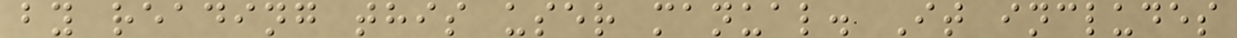by reading this user manual. It includes
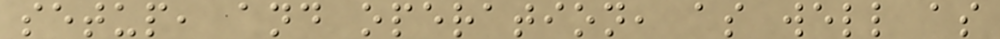setup, and operation, as well as
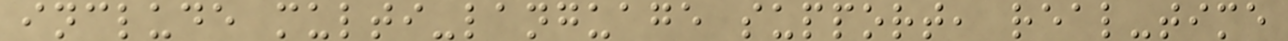include multi-language support, real-time
